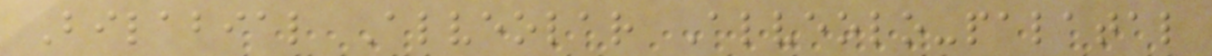Bilabial Alveolar Alveolo-palatal
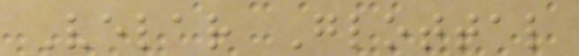Velar Glottal
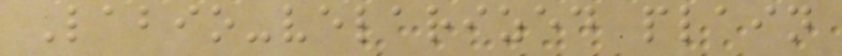Labio-velarized plain
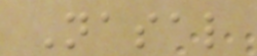Nasal
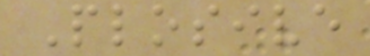Plosive
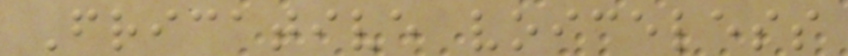Fricative voiceless
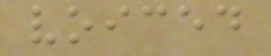voiced
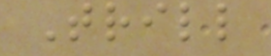Trill
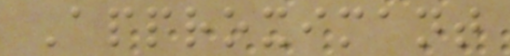Approximant
